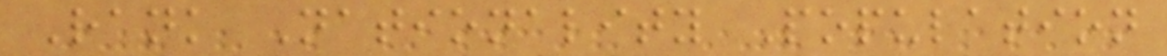Rank Nationality Population
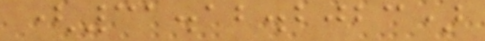(31.12.2023)
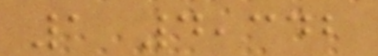1 4,342
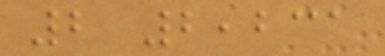2 2,231
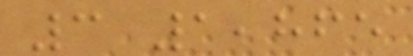3 1,865
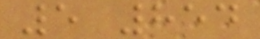5 854
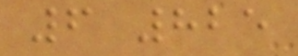6 825
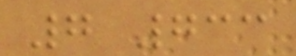7 733
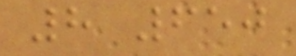8 650
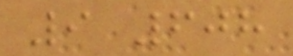9 608
